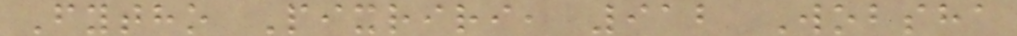Fytho Pixriri, 912 Wobsha
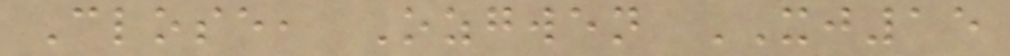Close, Ozgwen XJ15
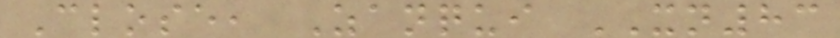Close, Zanqui XN83
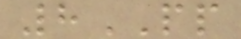8PP
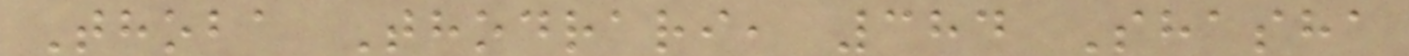Thoba Thodrari, 384 Shasha
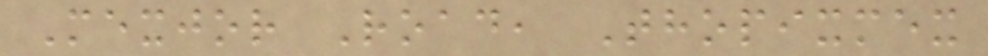Mexjor Road, Thopixmex
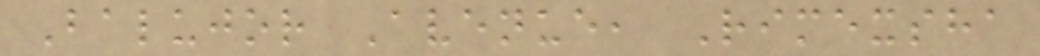Balujor Avenue, Rimexsha
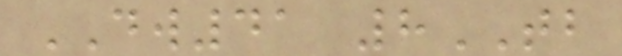DW41 8TB
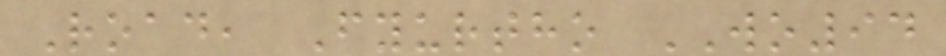Road, Fyurtho WO94
